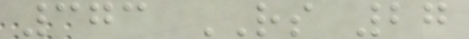373 RS 27
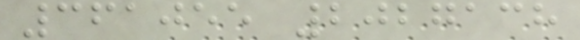361055 2027138
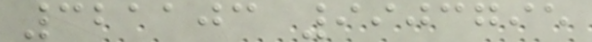321103 9903795
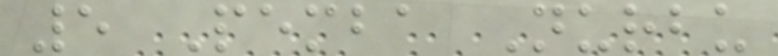5 Pemba Nurbu
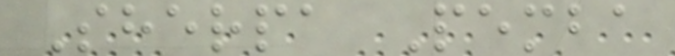Sherpa Pemba
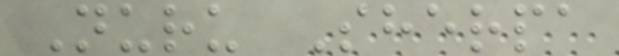Nuru Sherpa
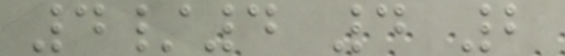4/4 4 2
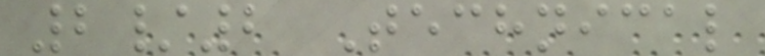2/2 Technical
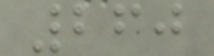260
